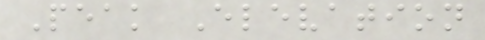Peak Elevation
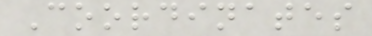Coordinates
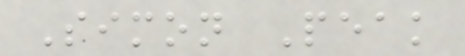Simon Peak
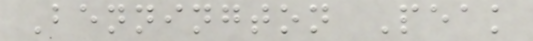Bennington Peak
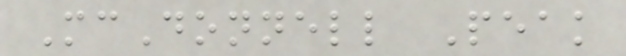McDonnell Peak
